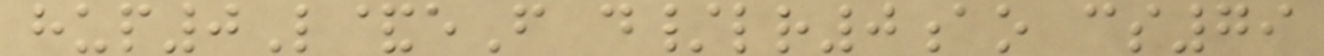hup0L&eF d/lr0ao cs79
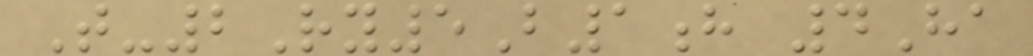T-2Ry5B1h 4Ha
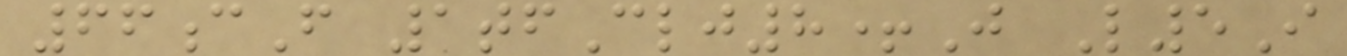66cF 1tfClj8+J L5I
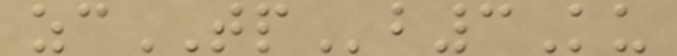zcTPb3Ku
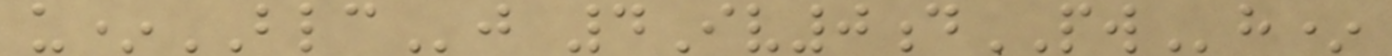u*BLCj 4Iv0dPWh*
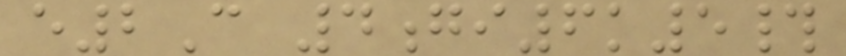e2C 4gi6k5#
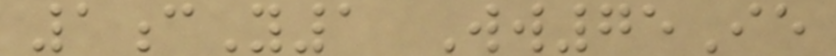1cY1 Ww75Ie
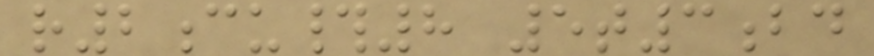r2cu#8 5t3bd
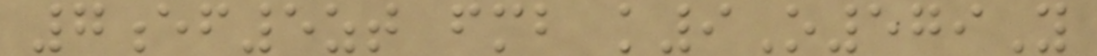7ef5zt fmb k9O579Y
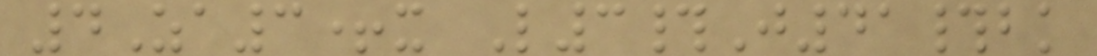4Za3+x L3#J41#bk
